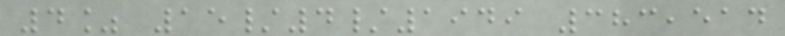4% 15/4/1949 383,514
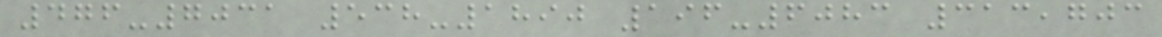476-7031 538-1890 196-6083 313,703
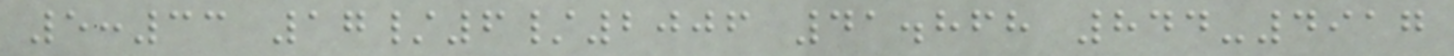5:33 17/6/2006 41.868 844-4917
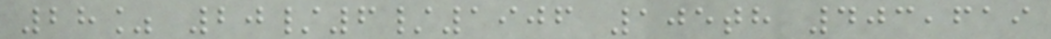28% 20/6/1906 105th 403,619
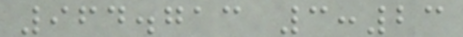964.713 3:23
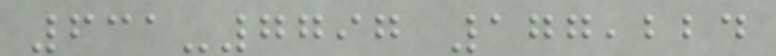631-7797 177,224
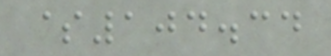$104.34
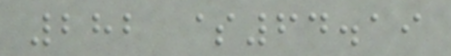282 $64.19
